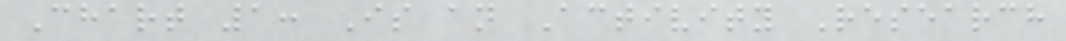Chart 1: Is an Activity Research
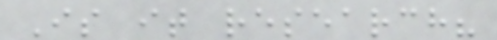Is it research?
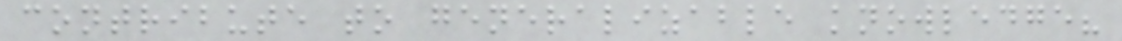contribute to generalizable knowledge?
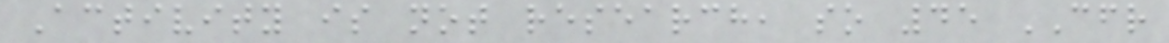Activity is not research, so 45 CFR
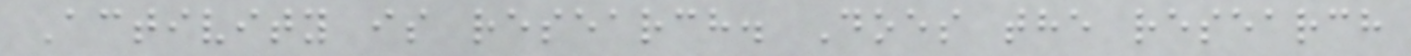Activity is research. Does the research
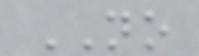NO
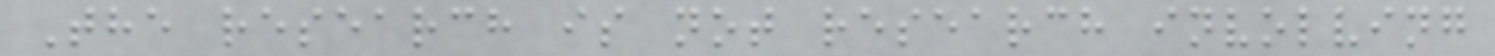The research is not research involving
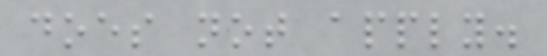does not apply.
